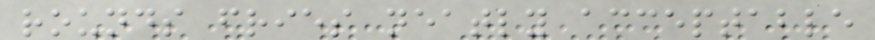rounds fries neatly acceptable
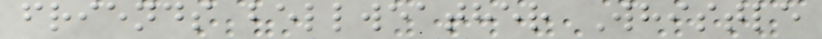friends bellweather Whistle
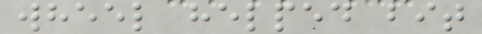wheel helped bit
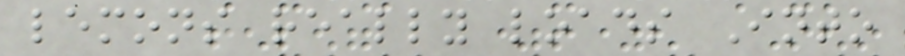lemons really loads Into
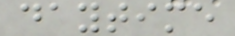daytime
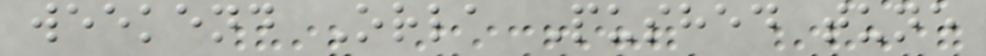weekend Orla Pushed tune
